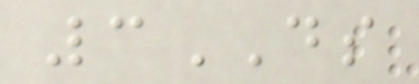3DS
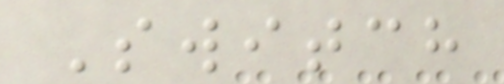Switch
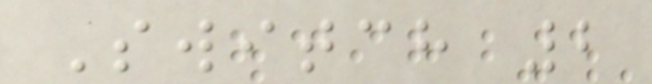Switch 2
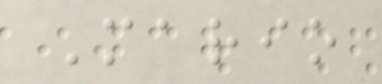Mario
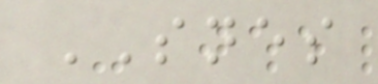SNES
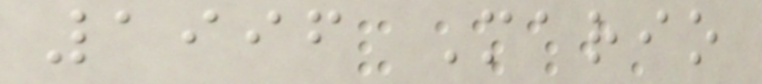1996 Mario
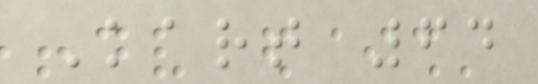Kart 64
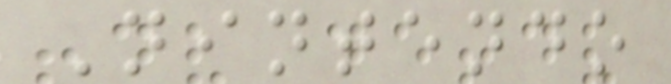Nintendo
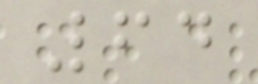64
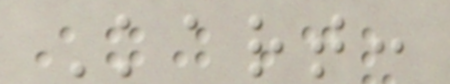Kart:
